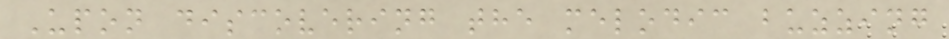Upon discovering the melodic buzzing
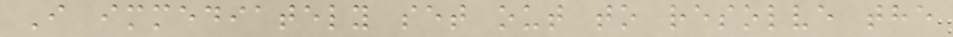I immediately set out to resolve the
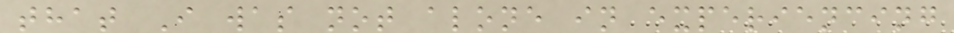that I was not alone in experiencing
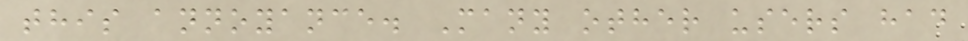this annoyance. Many other users had
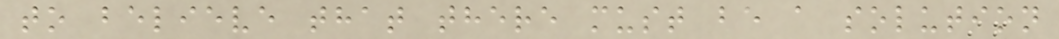to believe that there must be a solution
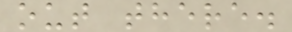out there.
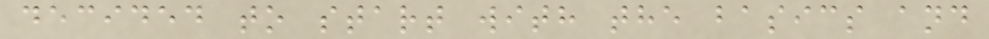decided to start with the basics and
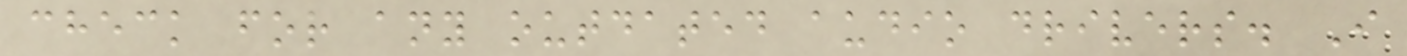check for any outdated audio drivers. I
